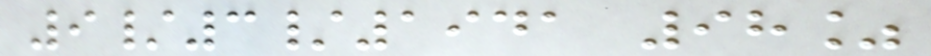9/3/1941 98%
